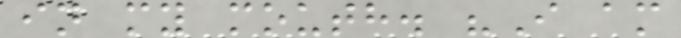in my mouth. "I am
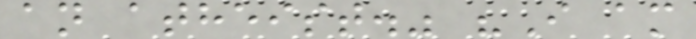an atheist." "I am
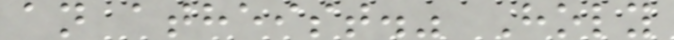an atheist." Holy
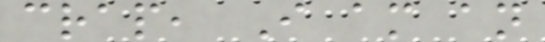crap, I am an
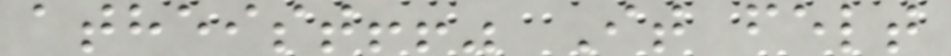atheist!!" It felt
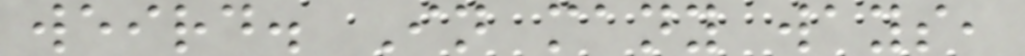weird. In many ways,
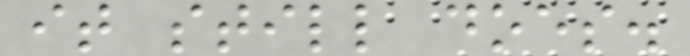it still does.
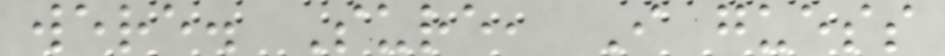were. Sure, I guess
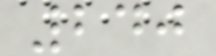240
